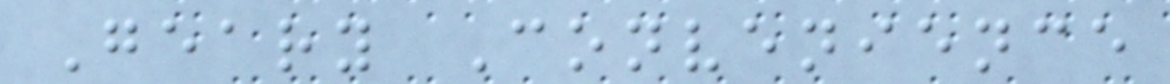Geary Convenience
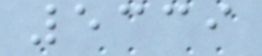5339
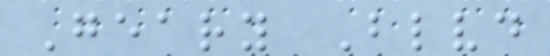Geary Blvd
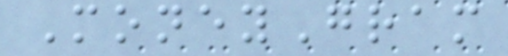MoneyGram
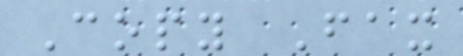Copy Fax
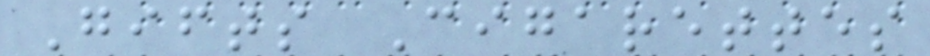Gifts Cigarettes
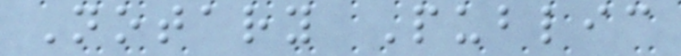Notary Public
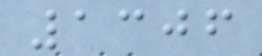1306
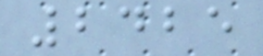2425
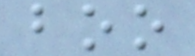boo
